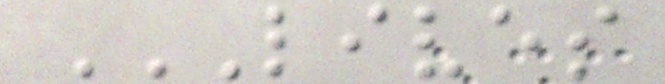LIVES
